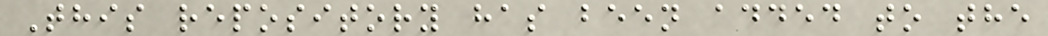This repository has been added to the
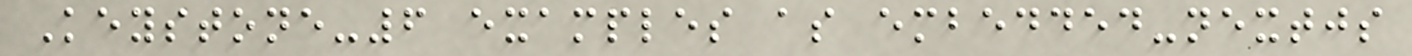Keystone-6 examples as embedded-nextjs
